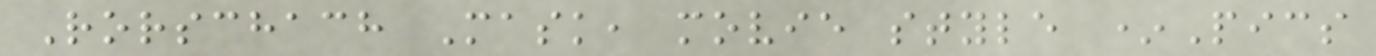Rorschach Mask, movie style *Pics
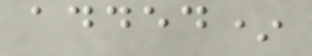added*
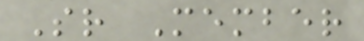Sr Member
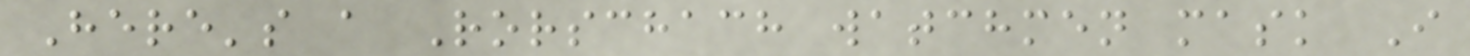Here's a Rorschach watchmen mask I
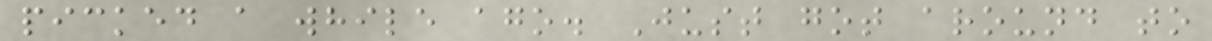picked a while ago. Just got around to
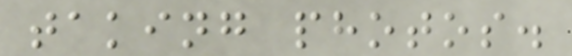taking photos.
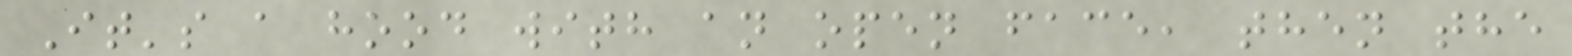It's a hood with an open face, then the
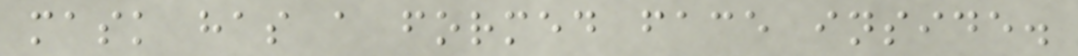mask has a formed face inside.
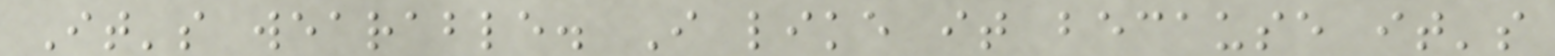It's wearable. I like it because it's
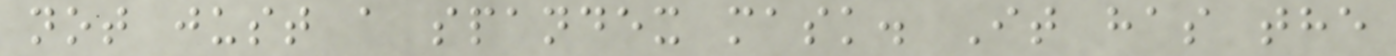not just a spandex mask. It has the
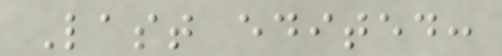Last edited:
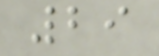29
